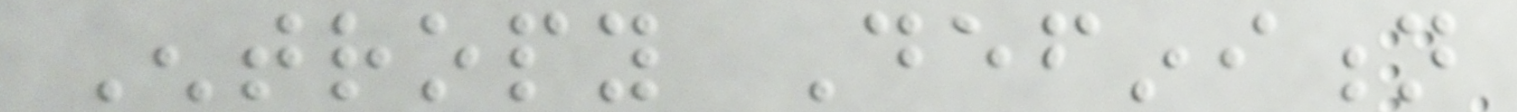Entropy Definition
